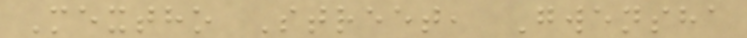Mextho Street, Gwensha
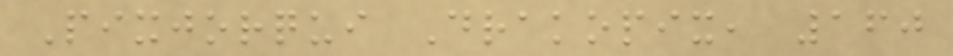Pixjorqui Drakopix, 160
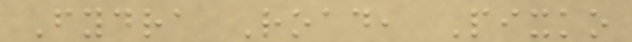Fydra Road, Pixko
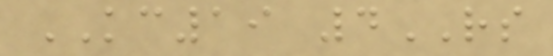KC19 4RS
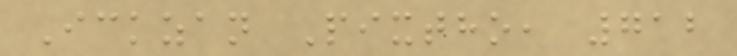Ickzan Pixtho, 712
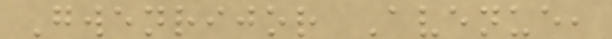Gwenrijor Avenue,
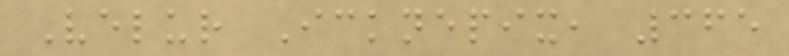Velur Icknepix, 365
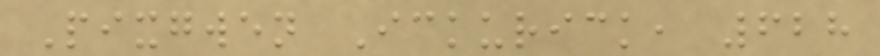Pixgwen Ickurick, 628
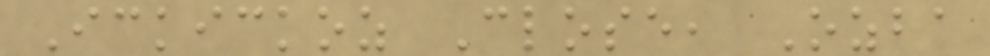Ickickoz Close, Ozba
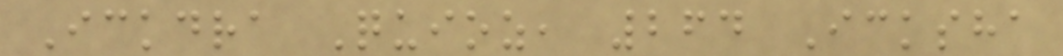Ickdra Quioz, 264 Icksha
